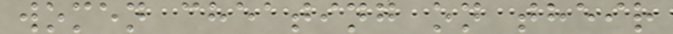women cheating on their
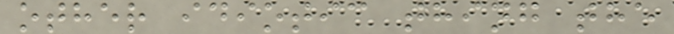other idiotic thing the
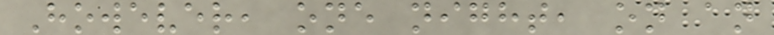However, one night, on an
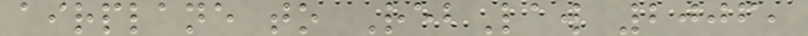airplane to RebLaw 2006,
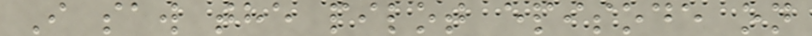I saw the pilot episode on
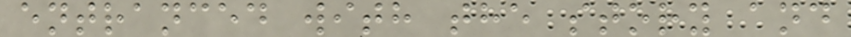entranced with the story and
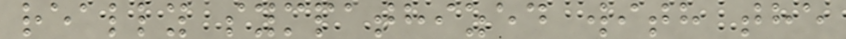really sympathized with the
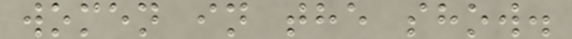women in the show.
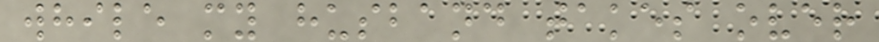while my husband takes over
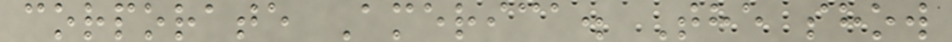corporate America. The show
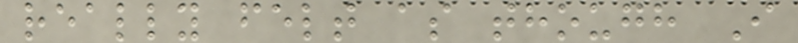really felt as though I
